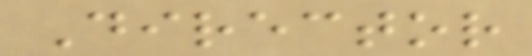Director
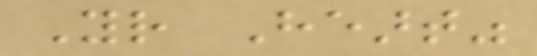Your Heart"
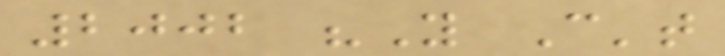2002 "You Can't
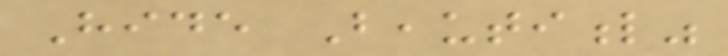Hide Beautiful"
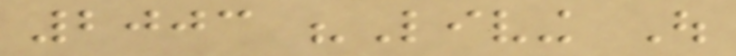2003 "Living Out
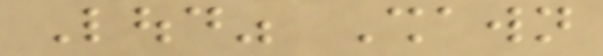Loud" Shawn
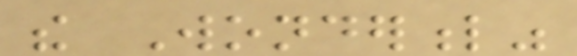the Wonderful"
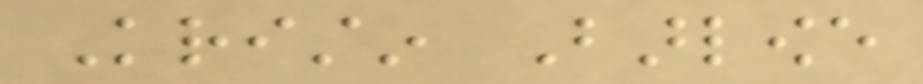Kristin Barlowe
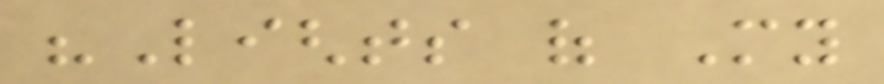"Lights of My
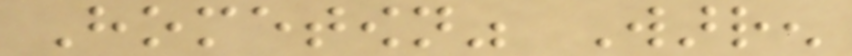Hometown" Warren
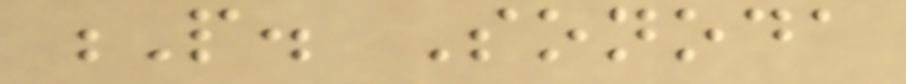P. Sonoda
